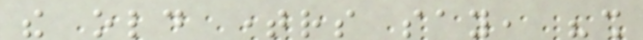the old timers say, "shall
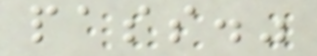pass."
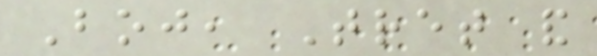Boj, Tret and
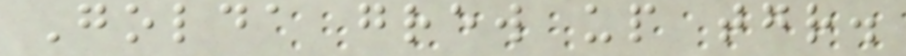Golda grew up together.
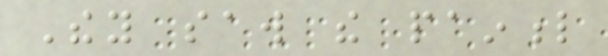They saw the painful
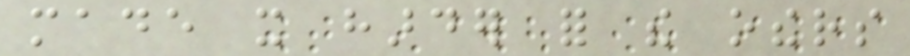made it harder for the others
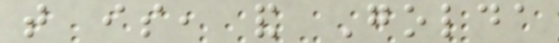that is, and Golda
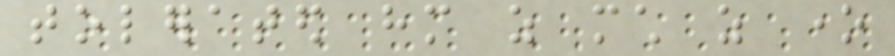tolerated him as much as one
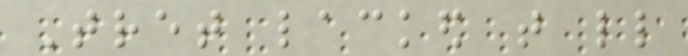Tret lacked that little
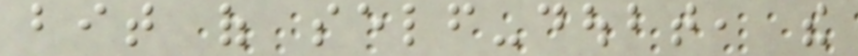bit of self-doubt, the
